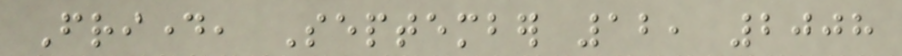Friday, September 12, 2008
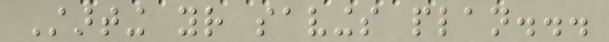Starting your savings plan...
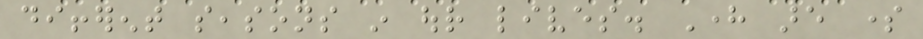different seasons in our lives. Here are some
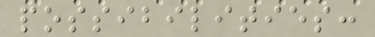possibilities:
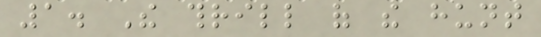1. The thrill of the hunt
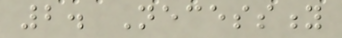2. Necessity
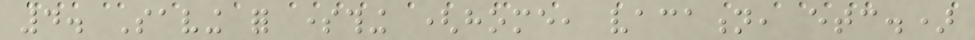4. Saving for something (home, vacation, etc.)
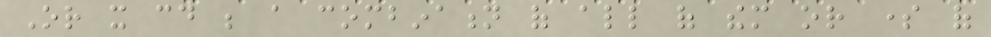Or it could be a combination of all of them or some of
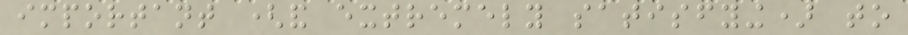important (and extremely satisfying) to
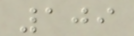109
